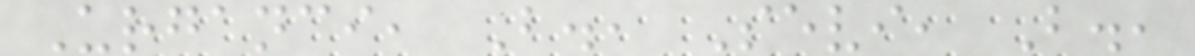Urganci, B., Sevi, B.,
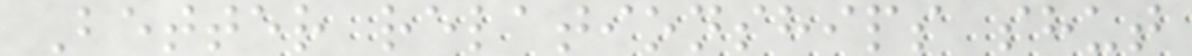Better relationships shut
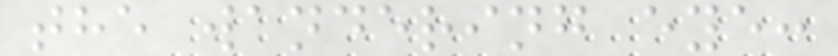the wandering eye:
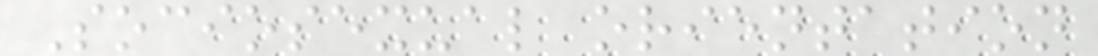Sociosexual orientation
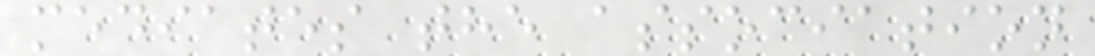mediates the association
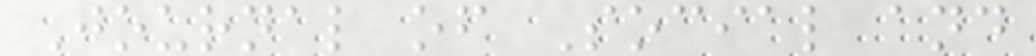Journal of Social and
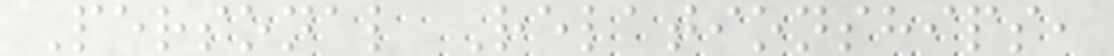Personal Relationships,
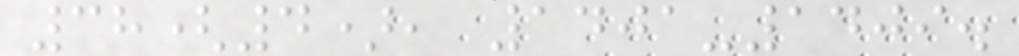38(4), 1401-1409.
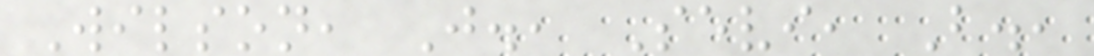Wilson, J., Sevi, B.,
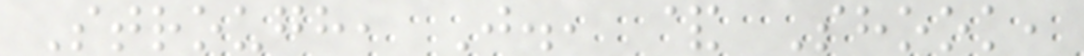Strough, J., & Shook,
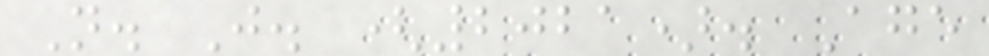N. J. (2021). Age
